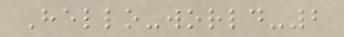Hello-world-2
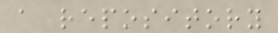a repository
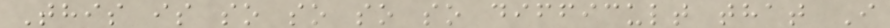This is so so so so difficult that I
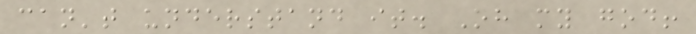can't understand it. Oh my god!
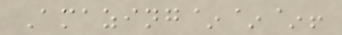Amazing~~~!
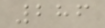286
